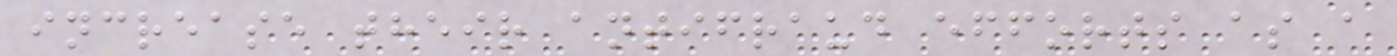increase their antifraud efforts as a
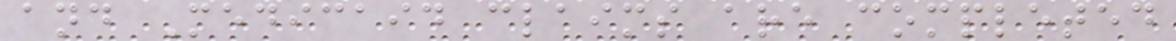and Medicaid claims are completed
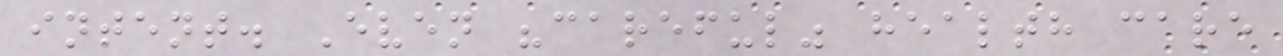intent. Even "careful" health care
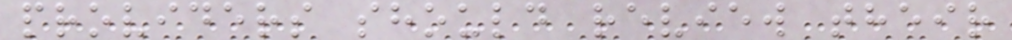providers should review their
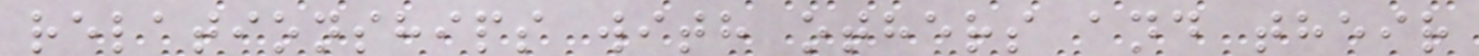relationships with others and their
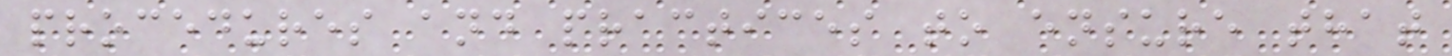procedures and practices to ensure that
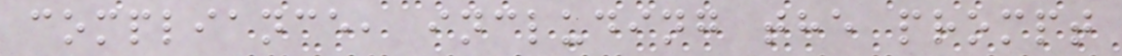compliance, including the prompt
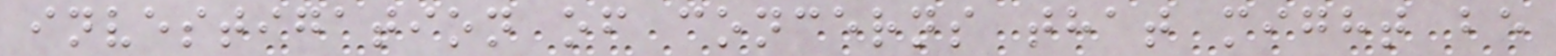investigation of concerns that might be
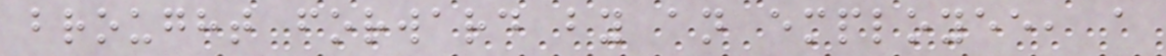brought forward by an employee, a
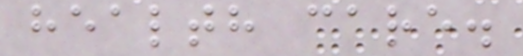health care.
